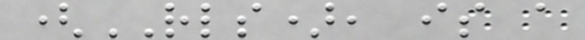(RLS), is a
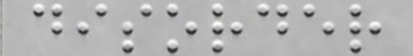disorder
